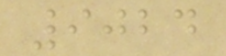9024
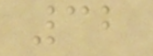32
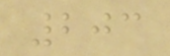203
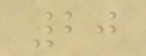20
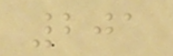201
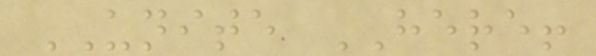UNITE HERE!
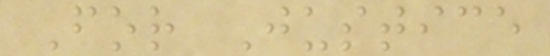For Justice
